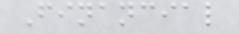Financial
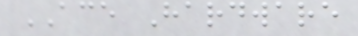ACE Hardware
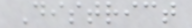District
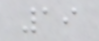19
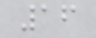16
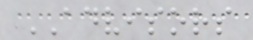ADVISORS
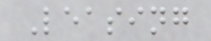Leasing
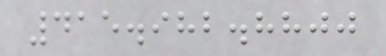415.982.8800
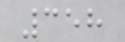358
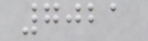7021
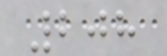208
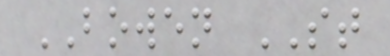BOWEN ST
